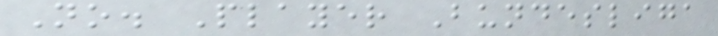No. Player Bundesliga
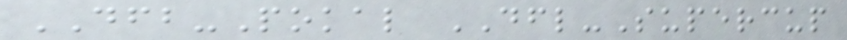DFB-Pokal DFL-Supercup
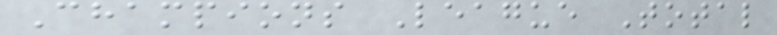Champions League Total
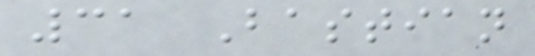31 Bastian
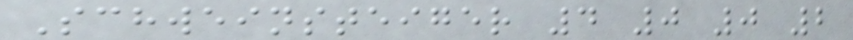Schweinsteiger 4 0 0 2
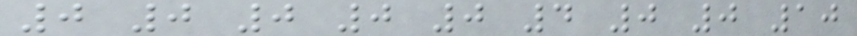0 0 0 0 0 4 0 0 10
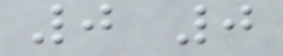0 0
